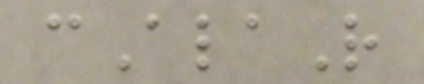cAlaR
